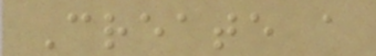Create a
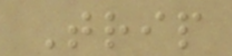Trip
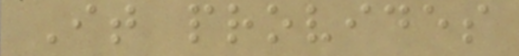It provides
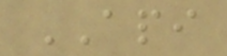API
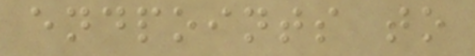endpoints to
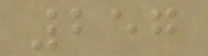257
